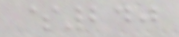$240
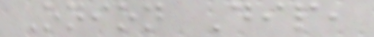Onion Dip,
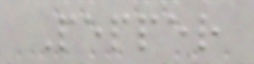Pepper
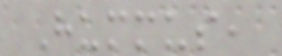Hummus,
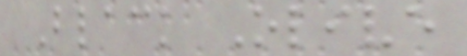Black Olive
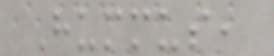Hummus,
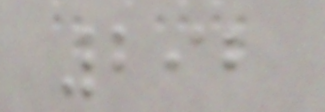292
